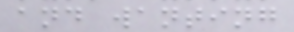and wanting
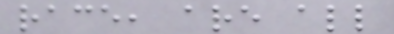race, are all
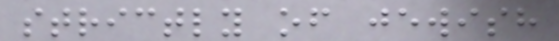strictly of jewish
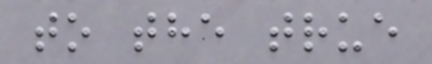to the true
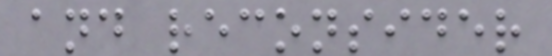and reconsider
